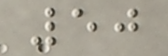50
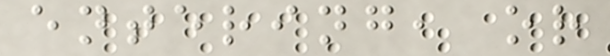entering, or
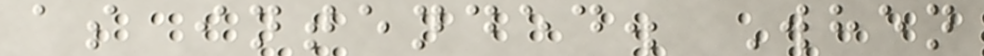as intended. When
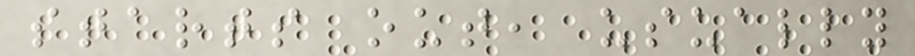starts out, usually
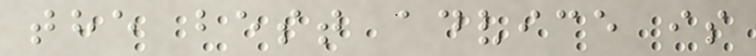the best advice is
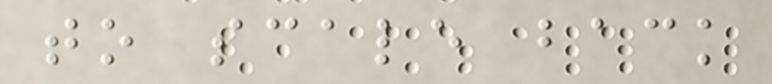to scale back
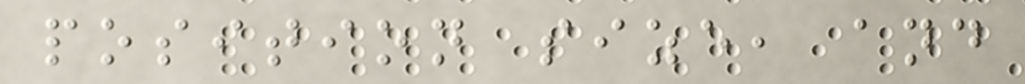position size, and
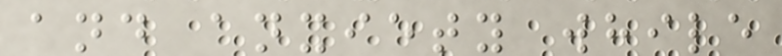and anxiety while
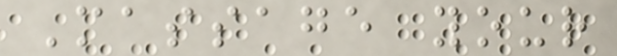Massage your
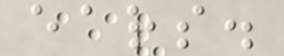ears.
